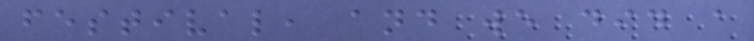festival, and we did a
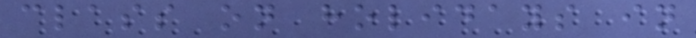class on holidays in
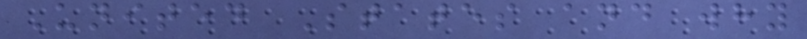United States and why
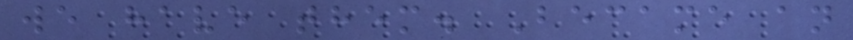we have them. Became an
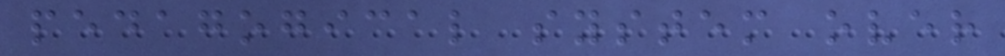pedagogical system over
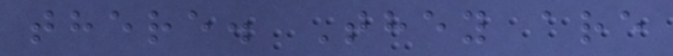there. They are
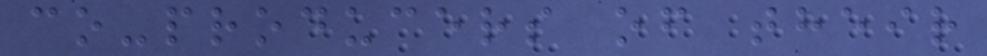co-producers of their
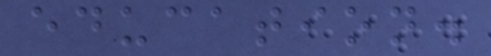education.
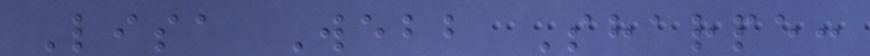Lisa Webb Sharpe:
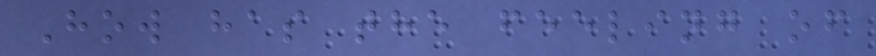How has the feeling of
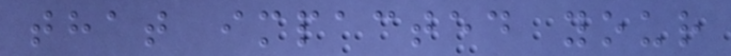that impacted your
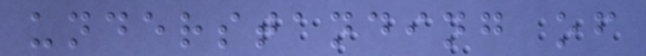understanding of
